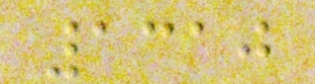1310
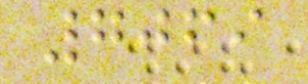7069
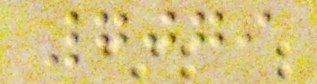7079
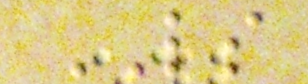LS
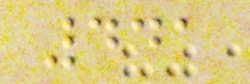441
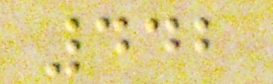442
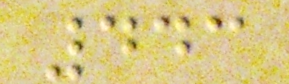443
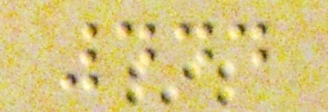444
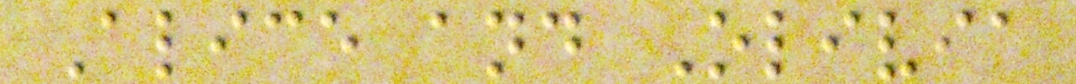Alice and Olivia
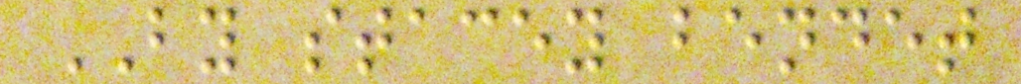BY stacey bendet
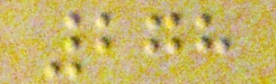278
